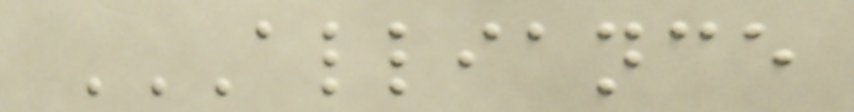ALLIANCE
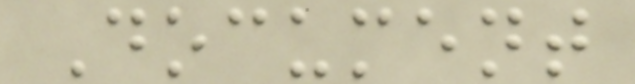Document
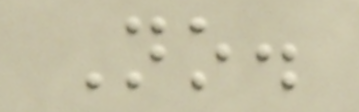No.
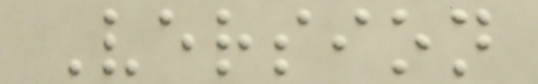Version
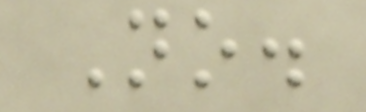No.
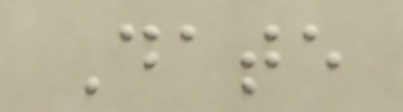Date
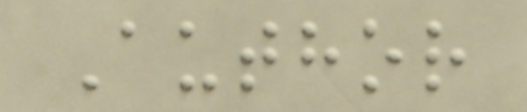Author
